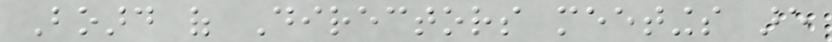Board of Directors meetings are
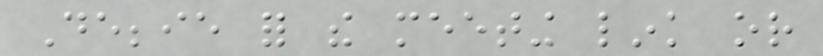Debbie for the meeting link or
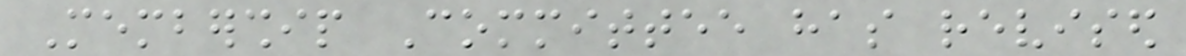Membership Committee has revised
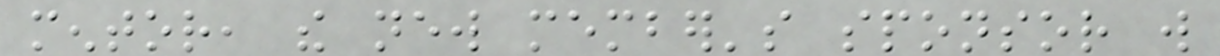mentor, the new member's sponsor will
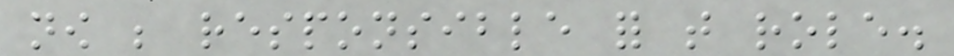now be responsible for that role.
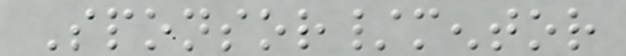Sponsor/mentor
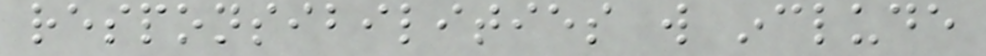responsibilities will include
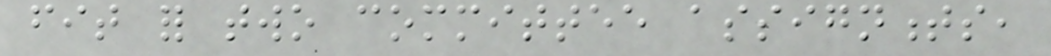fit for two committee assignments,
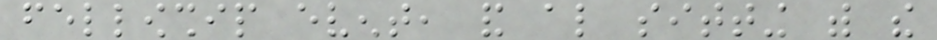fellowship event, and also sitting with the
